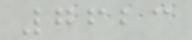7623
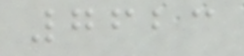7623
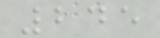245
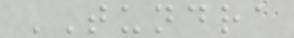TUNDRA
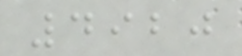4920
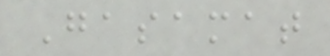Gasamat
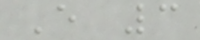E 3
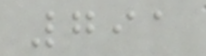791
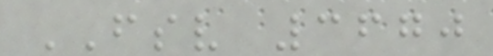FSV 3670
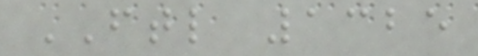FTL 1325
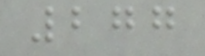277
